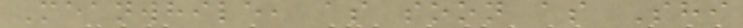Meanwhile, as soon as Shi
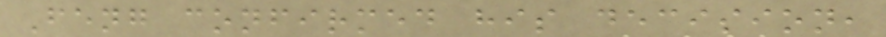Feng confirmed his decision,
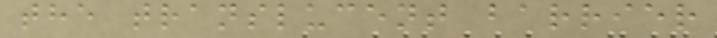the translucent barrier
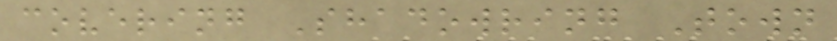covering Shadowring Town
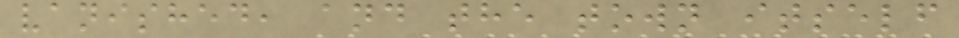vanished, and the town itself
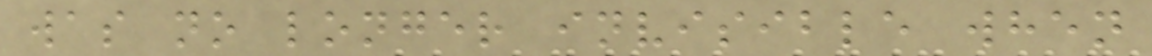was no longer invisible when
